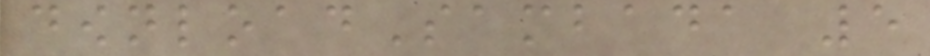downloadSambada 5
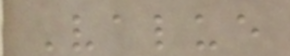Value
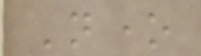None
